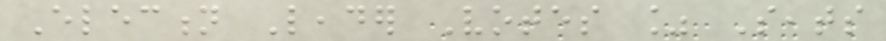Election Leader Votes % Seats
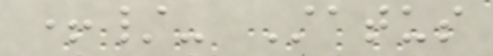+/- Status
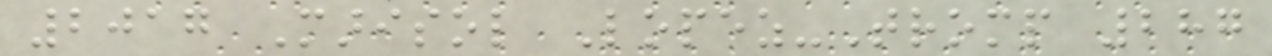2017 Marisol Lopez-Tromp 287
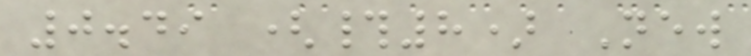0.49 (#8) New
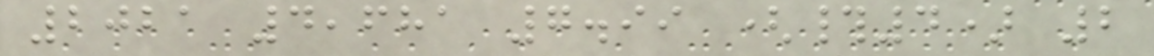2021 4,681 7.99 (#4) 2
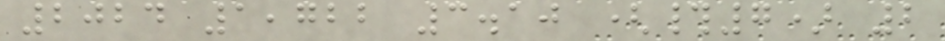2024 1,722 3.10 (#7) 2
